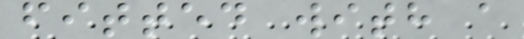fitted with a
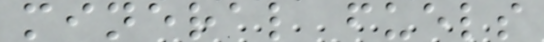mineral fuels
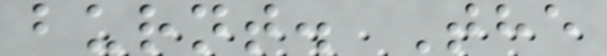burnt. The
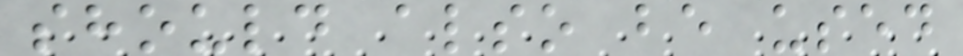should also be used
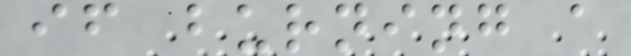if burning a
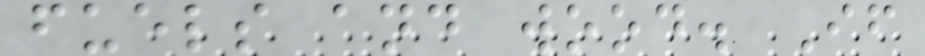fuels and wood. If
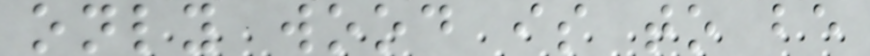only wood is to be
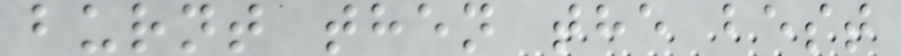burnt then the best
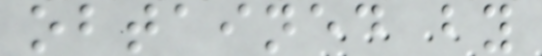obtained by
